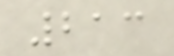213
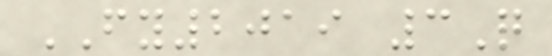FY2019 3Q
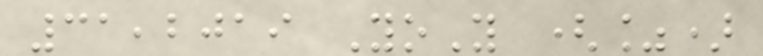31,2019 YoY (%)
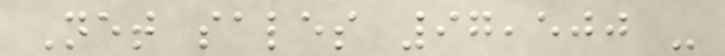Net sales 97,500 -
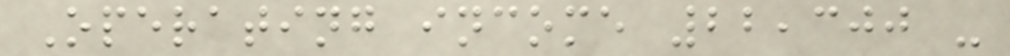Operating income 22,300 -
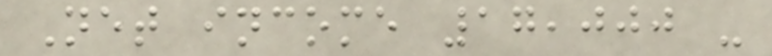Net income 17,000 -
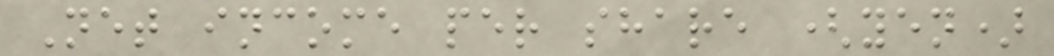Net income per share (yen)
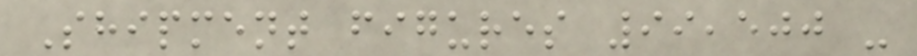Shipment figures 99,500 -
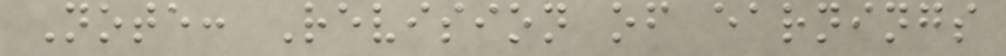Note: Revision of earnings
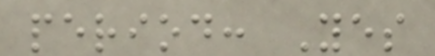period: Yes
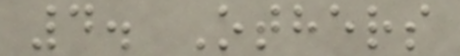4. Others
